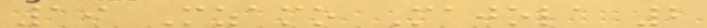19 Mzamo Majola 2
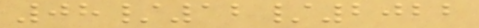08/12/2022
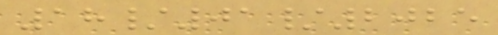18/01/2025
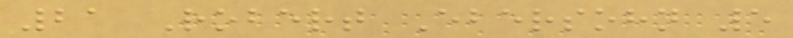21 Robert Ebersohn 5
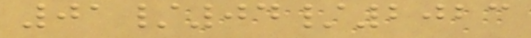01/04/2023
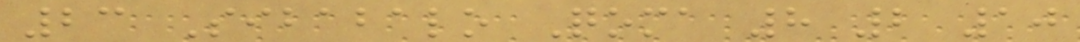23 Sibabalo Qoma 8 2 10
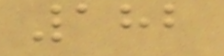182
